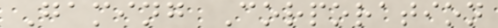Gaming Corporation
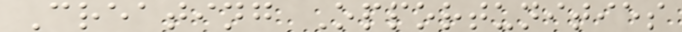Creating Opportunities
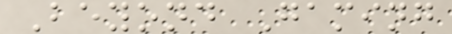Beyond Gaming
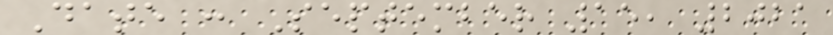Date : September 15, 2021
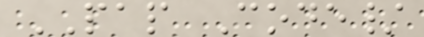PAP Code/
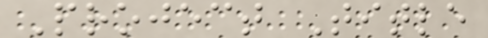Project Title
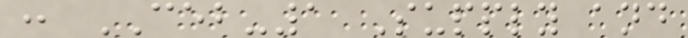: CEB-1 Supply and
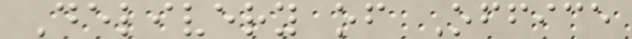Delivery of Office
